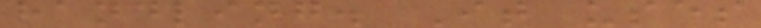handling. It uses
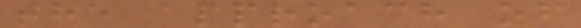the approach of
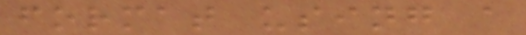format using a
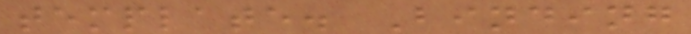template. Binding
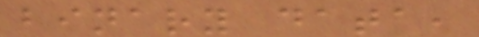binary data,
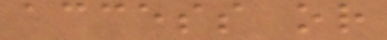access or
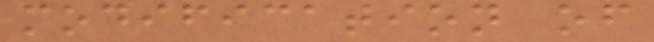modification of
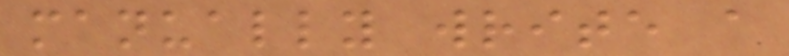manually write a
